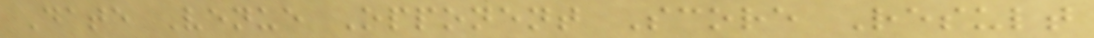Date Venue Opponent Score Result
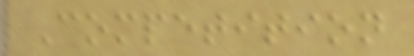Competition
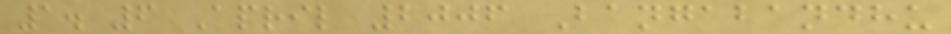1. 6 April 2006 Bangabandhu
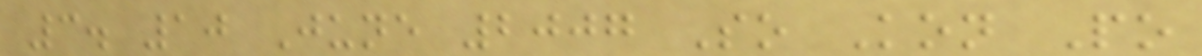3. 10 June 2007 So Kon Po
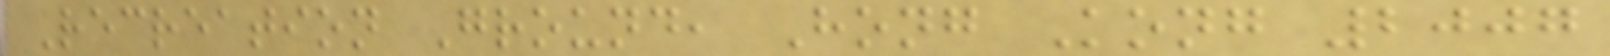Recreation Ground, Hong Kong 2007
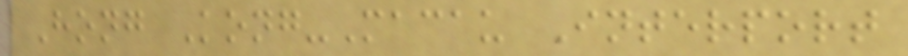Hong Kong-Macau Interport
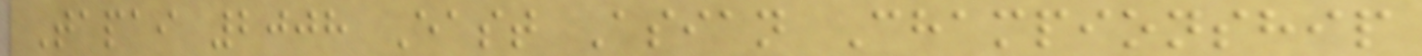Tapai 2008 East Asian Championship
